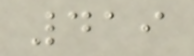419
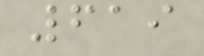619
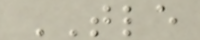TLE
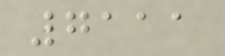7111
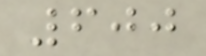600
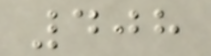408
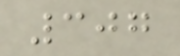307
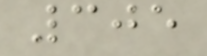305
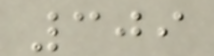309
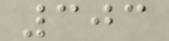303
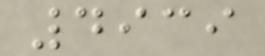4939
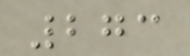273
